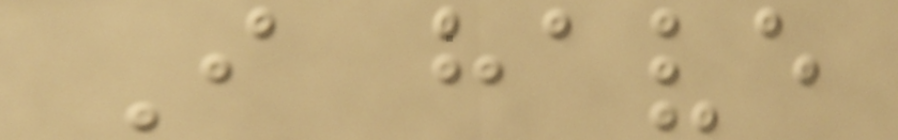I have
